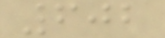602
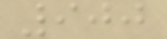900
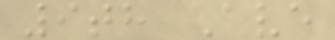9th Ave
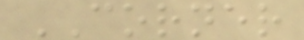CORNER
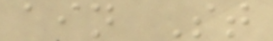ain St
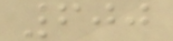600
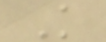K
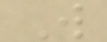W
